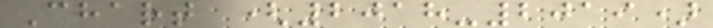Chart (2018-2019)
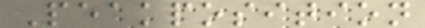Peakposition
